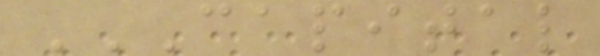CAPITAL
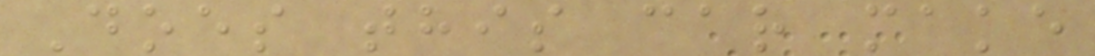Does this car make
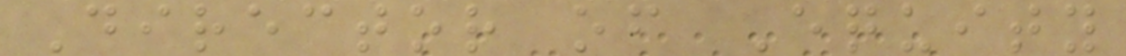Director of Equity
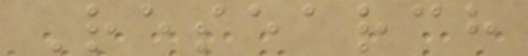Research
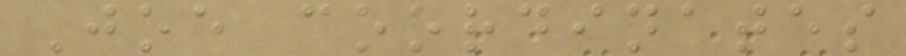Joe coordinates
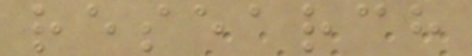research
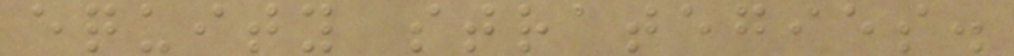equity strategies.
